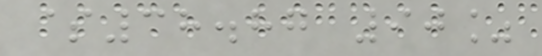$38.87 90%
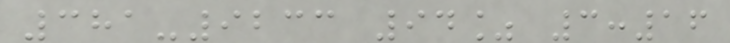381-9233 94% 3:16
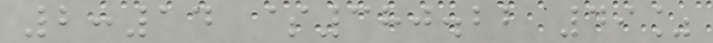2:14 $380.22 49%
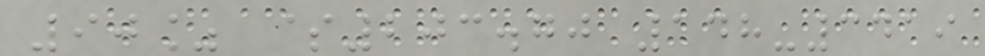90% $203.70 148-3419
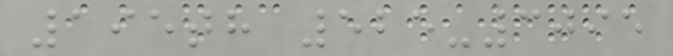195th 525-3095
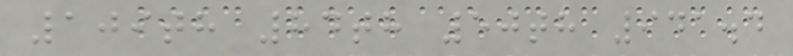109th 84th 50th 941.4
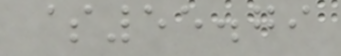$55.79
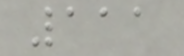111
